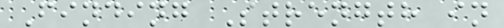Finding Strength in
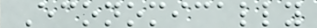Economically
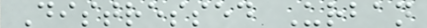Distressed Urban
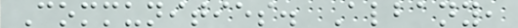Communities. Albany,
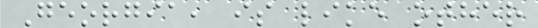Georgia, is like other
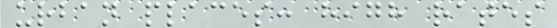urban places: high rates
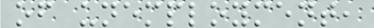of unemployment,
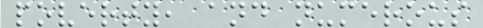poverty, and numerous
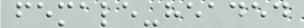female-headed
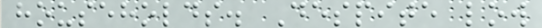households. Despite low
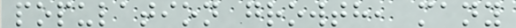population growth, many
